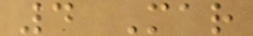4 Mar
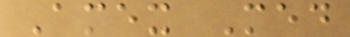Amex Med
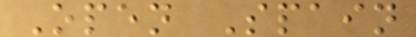Open Spain
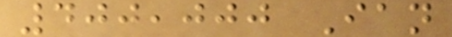400,000 Ian
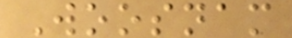Woosnam
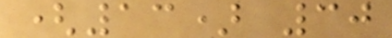(13) 30
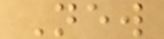New
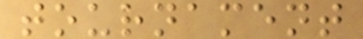tournament
